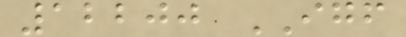12200 IGF
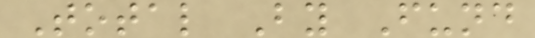Total By Fund
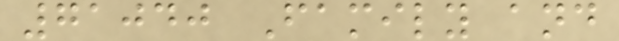71040 Family and
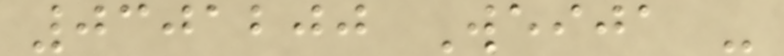0301200 Weija -
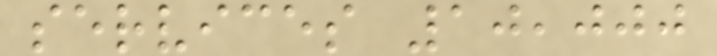services 10,000
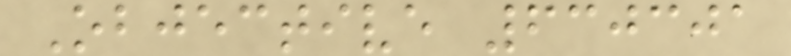Objective 630301
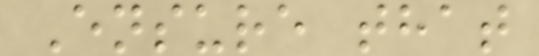Ensure that
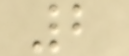2
